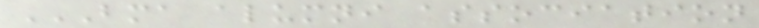BMA ALUMNI ASSOCIATION
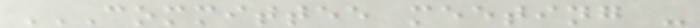COMMITTEE MEETING -
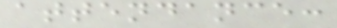attendance:
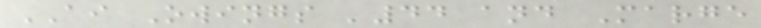AI Owings '44 and Marge
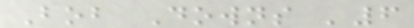Bob Downs '6
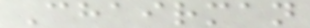Chairman
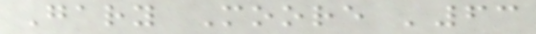Gary Moore '63
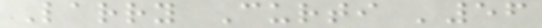Larry Curti '56
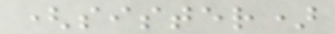(sister)
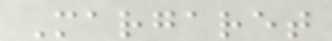Margaret
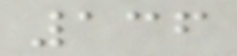136
